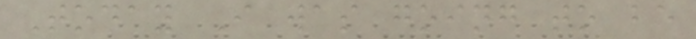Today I was going to be
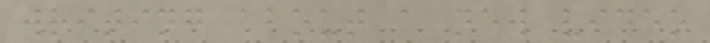writing about a new video
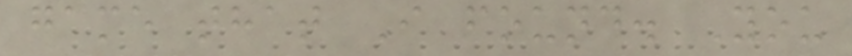game that I found. You
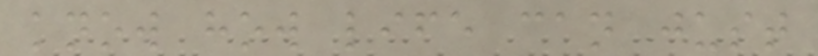know how life can just
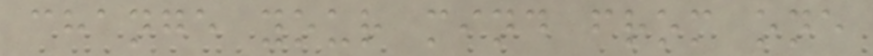change your mind from one
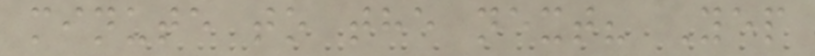minute to the next? Yep
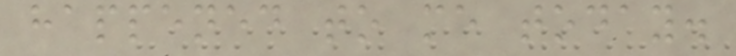happened to me today.
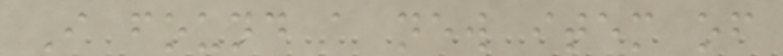I found a new item of
